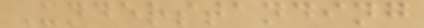Understanding
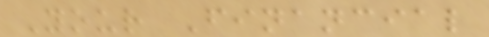Your Financial
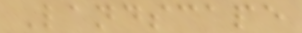Landscape
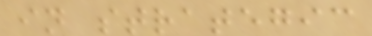in strategic
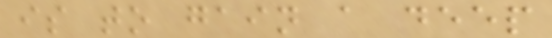is to gain a deep
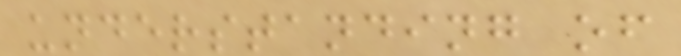understanding of
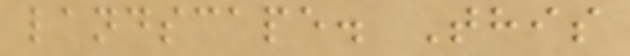landscape. This
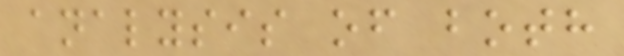analysis of both
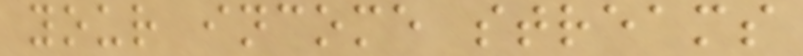your income streams
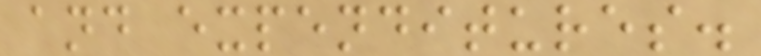and expenditures.
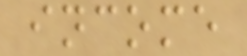income
